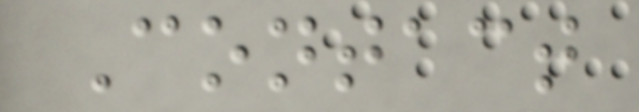Contact
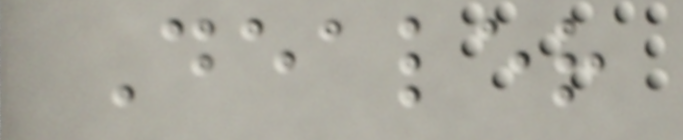Dealer
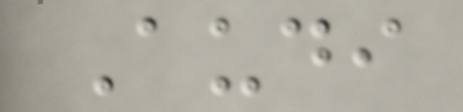Audi
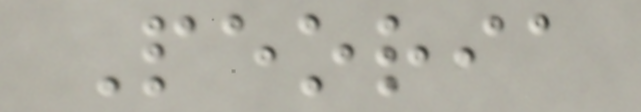Peoria
